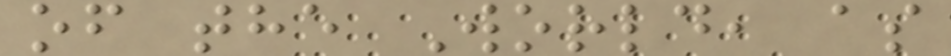of the World, as
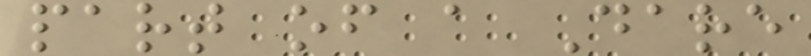part of a Dare
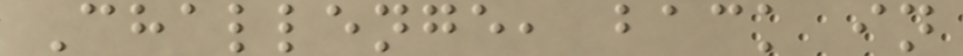Challenge, back in
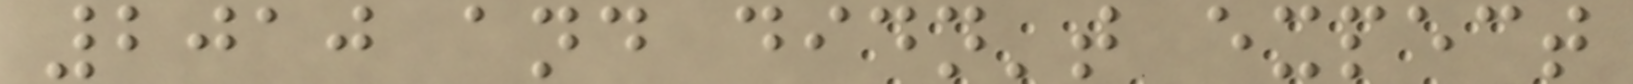2010 and didn't expect
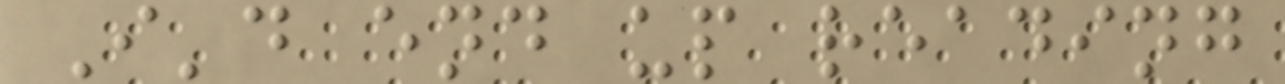I'd end up reading
